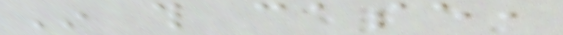In this case,
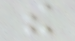the
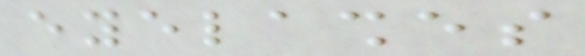eyelashes
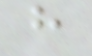have
